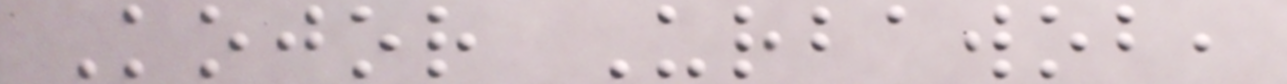Kojor Urbawob,
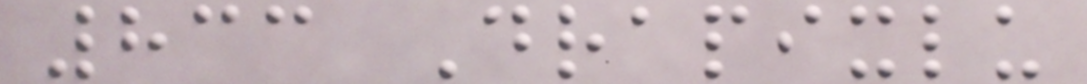833 Drapixlu
